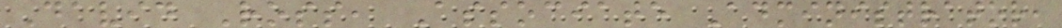David Ross, Associate Administrator,
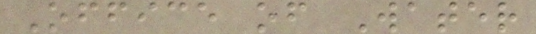Office of Water
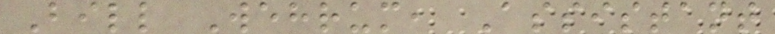Bill Wehrum, Assistant
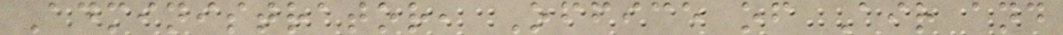Administrator, Office of Air and
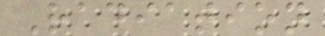Radiation
